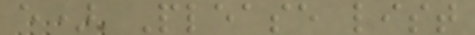e) Please list
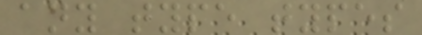any type types
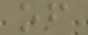of
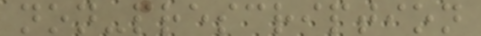non-prescription
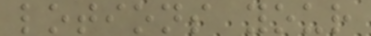lotions your
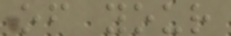of your
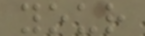your
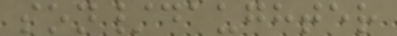son/daughter
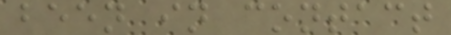been in contact
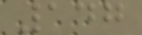147
